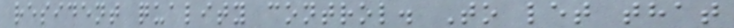resident quality control. To let that
